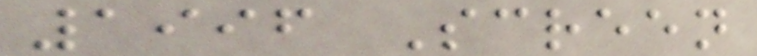1996 Screen
